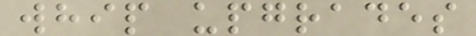whip upgrades
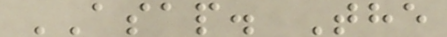ASAP. The
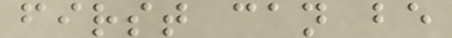first can be
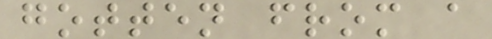gotten from a
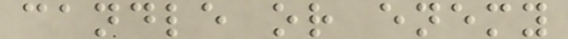candle or enemy
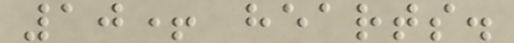10+ hearts.
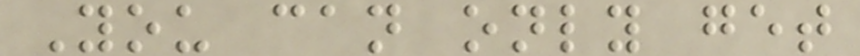You can only get
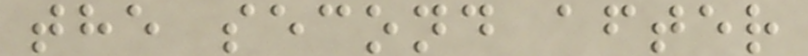the second after
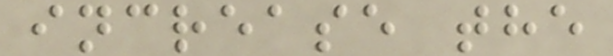increase the
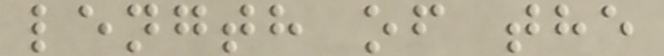length of the
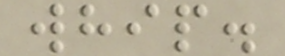whip.
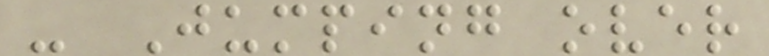- Jumping over
